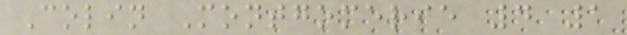Colin Montgomerie 4 1
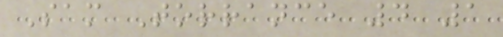Sam Torrance 4 1
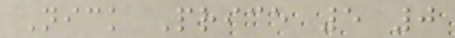Nick Price 5 0
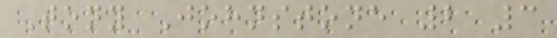Tony Johnstone 2 3
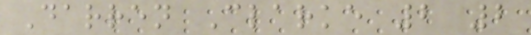Darren Clarke 2 2
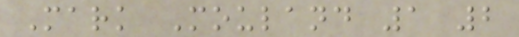Mark Mouland 1 2
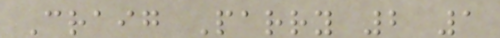Craig Parry 2 1
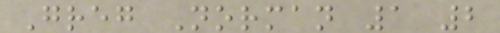Greg Norman 1 2
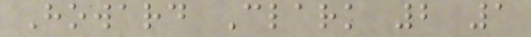Howard Clark 2 1
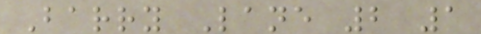Barry Lane 2 1
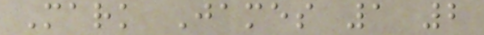Mark James 1 2
